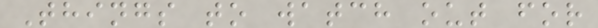Things to watch out for
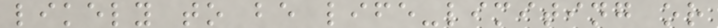likely to be life-limiting or
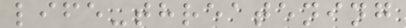life-threatening
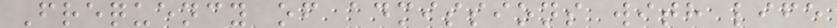Frequency of admissions with life
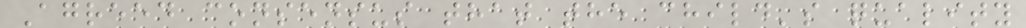Agreed consensus that the child's quality
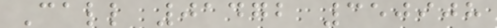Call 01472 350908
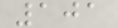101
